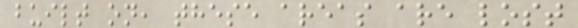built on, these areas are lost
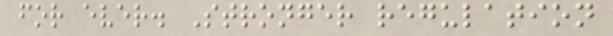for ever. Stronger regulation
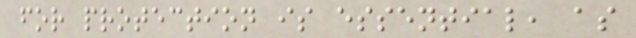for protection is essential, as
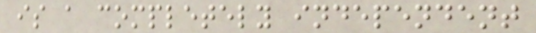is a completely independent
